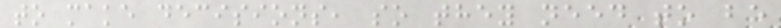to make decisions, so they need to be
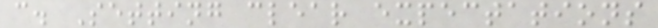c. Setting clear expectations
